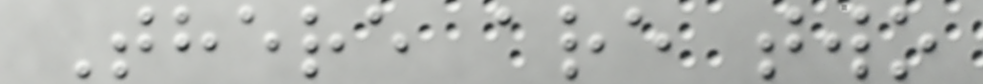There are two
